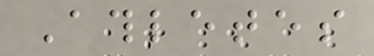Athletes
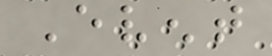Event
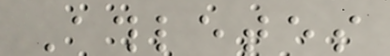Athletes
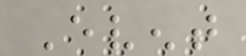Event
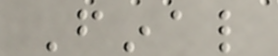Final
